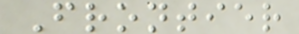Frontier
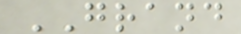GRAND
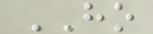HO
